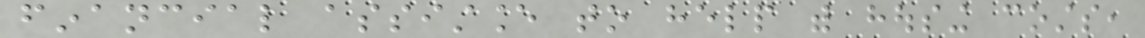financial assistance to help with housing costs,
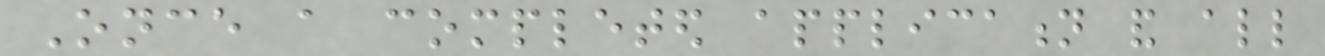Once a completed application and all
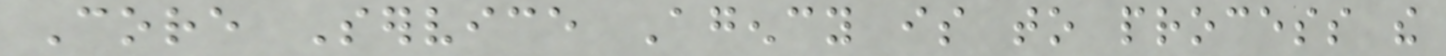Core Service Agency is to process the
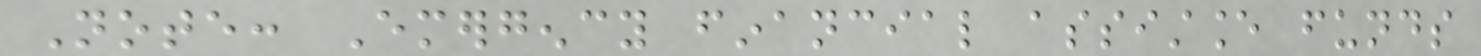Note: Emergency financial assistance funds
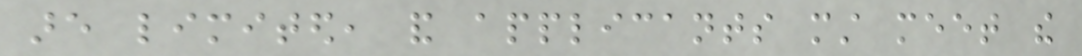are limited, and applicants must meet the
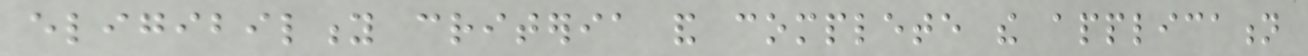eligibility criteria and complete the application
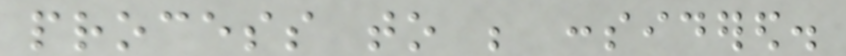process to be considered.
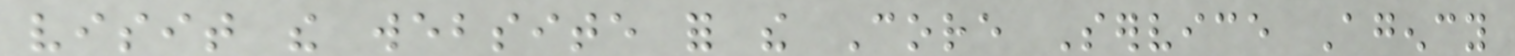visit the website for the Core Service Agency
